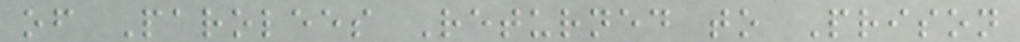of Parolees Returned to Prison
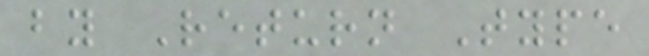by Return Type
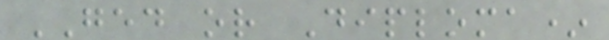GED or Diploma*
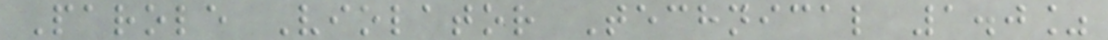Parole Violator Technical 1.0%
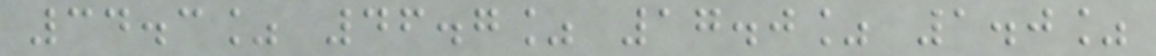34.3% 46.7% 17.0% 1.0%
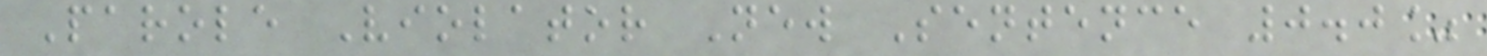Parole Violator New Sentence 0.0%
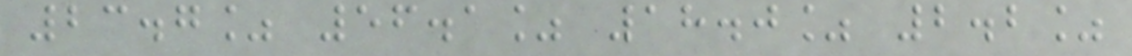23.7% 56.1% 18.0% 2.2%
